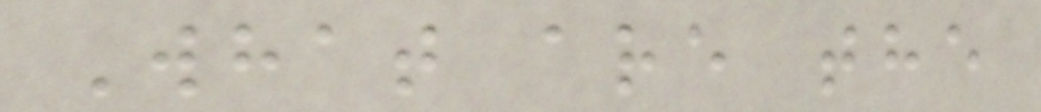What are the
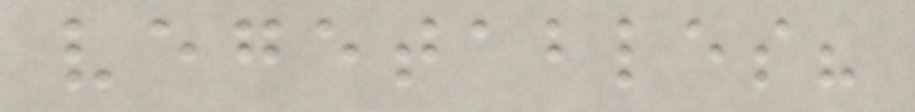vegetables?
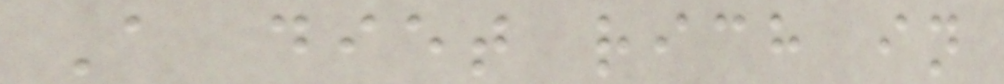A diet rich in
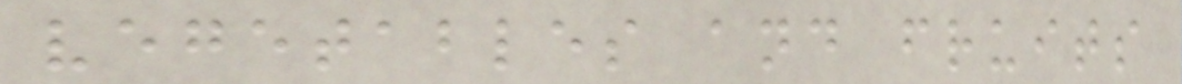vegetables and fruits
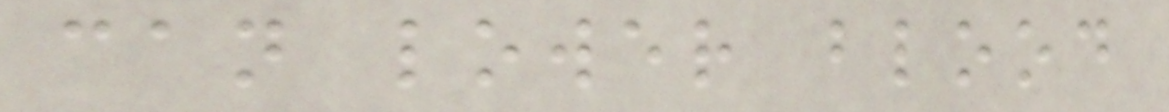can lower blood
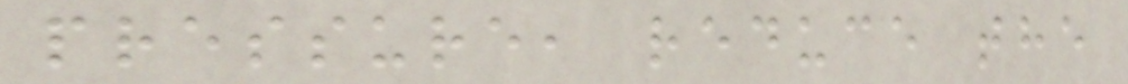pressure, reduce the
